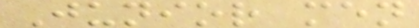Junior men
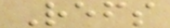Refs
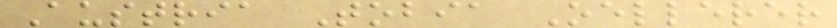Austria Tobia Oellerer
